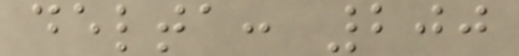delta: 200
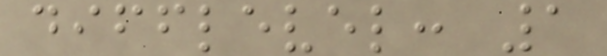difflevel: 1
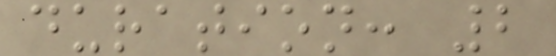duration: 2
